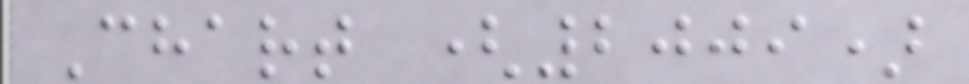Chart (2009)
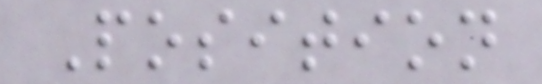Position
